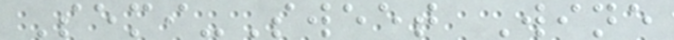Semi-Sweet Wine
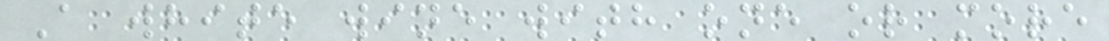A white wine with one or more
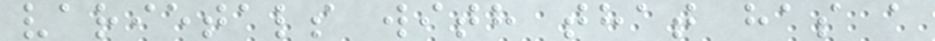varietals with that has a
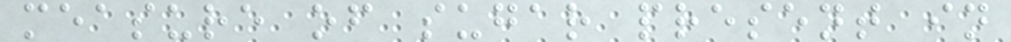measure of sugar present in
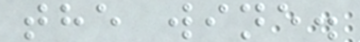the wine.
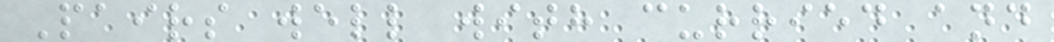Pairs well with curried and
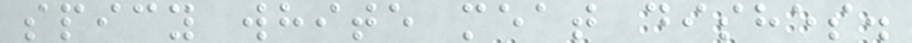spicy white meat dishes.
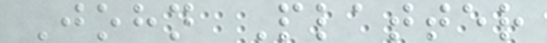John Platter
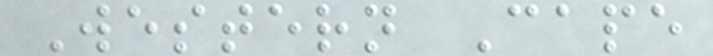Western Cape
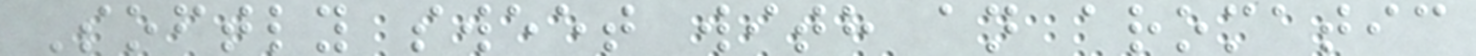Softly sweet with an aromatic
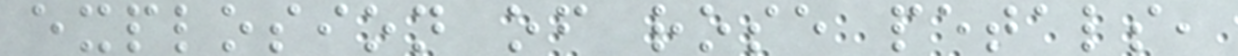explosion of rose petals,
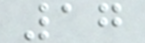17
